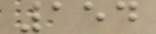154
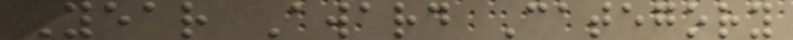Year Award Category
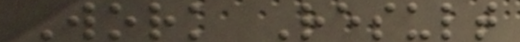Work Result
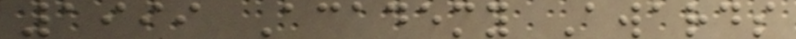1999 Academy Awards
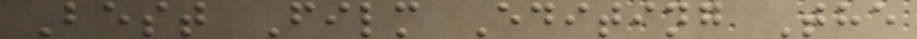Best Film Editing The
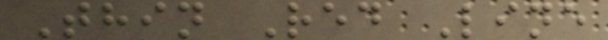Thin Red Line
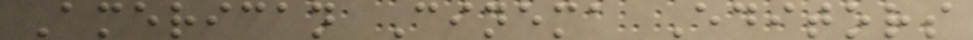American Cinema Editors
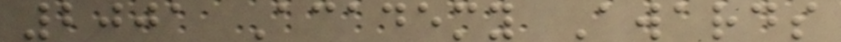2001 Academy Awards
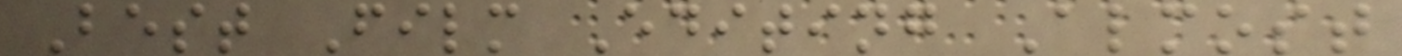Best Film Editing Almost
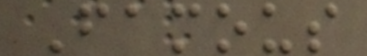Famous
